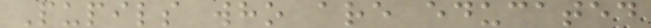Pupils who are educated
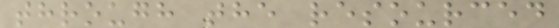through the resourced
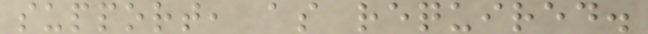support, as required.
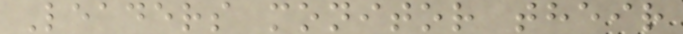Leaders monitor their
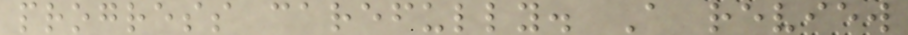progress carefully. A review
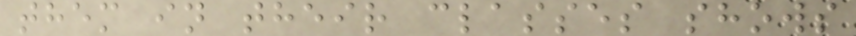them in their classes shows
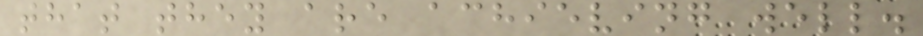that they are achieving well.
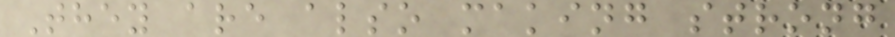They are also making strong
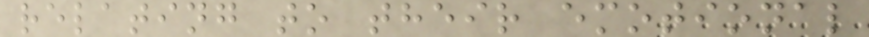relating to their emotional
